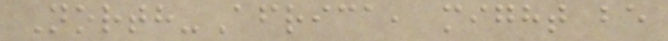North-Africa, might be
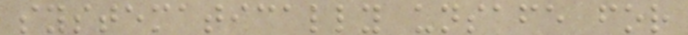systematically unsafe for
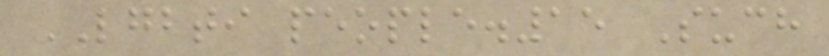LGBTI people.15 Such
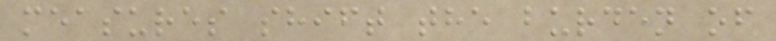measures shift the burden of
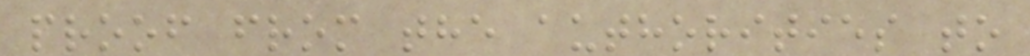proof from the authorities to
